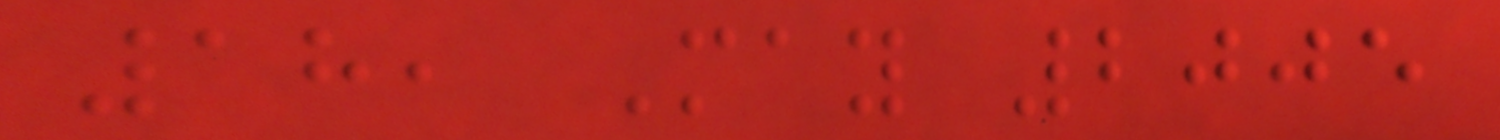18, May 2005
